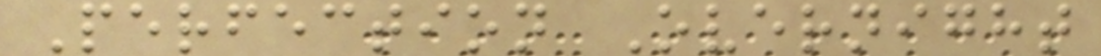Perfection Overnight
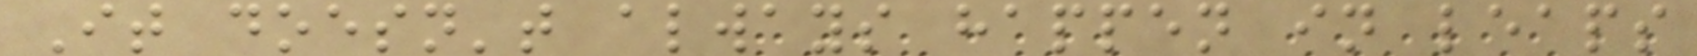It doesn't always happen in leaps
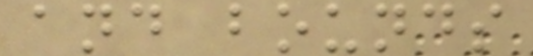and bounds
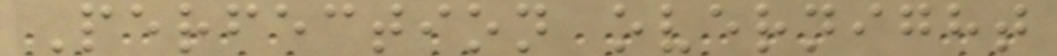Perfection overnight
